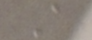A
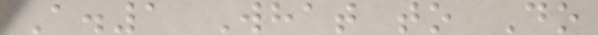A.1 What to Do
